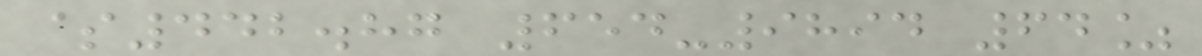$442.87 654-9894 64%
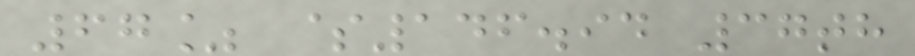67% $146.94 37th
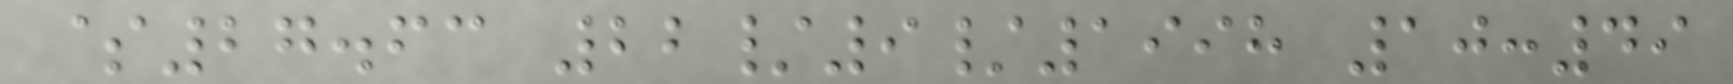$27.63 22/9/1998 10:49
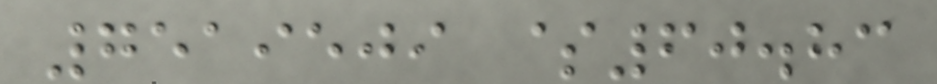7519509 $60.83
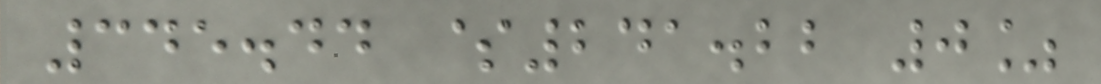345.44 $241.22 0%
